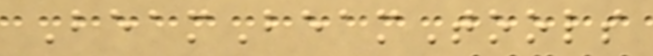BeamBeamTools
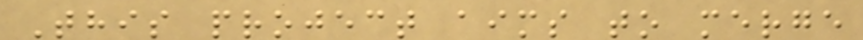This project aims to merge
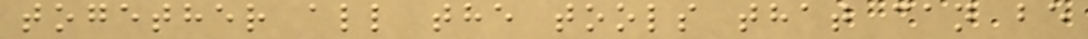together all the tools that can be
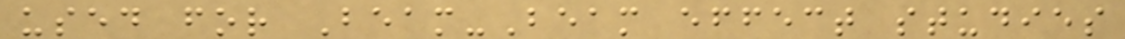used for Beam-Beam effect studies
